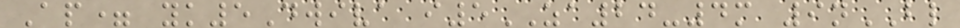Ap= yk5Dwiva i5ZA24-4m 9nBL
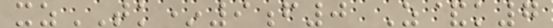xzTK*9f0 Z&k7
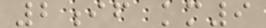2if km9
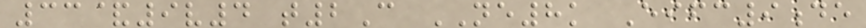33&9v4 t2C NE8k Eifc9de
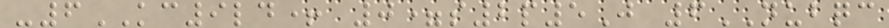-6KC9ld+ 0=s2p5J 6NUBQC
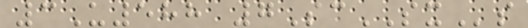3U588 7ScSXs
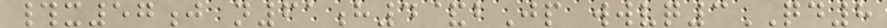#x57j n61h4&bJp wwvq3QD8
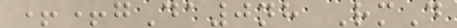++gDa0nh RmD
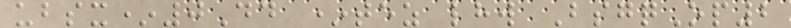ubsx*0Dd *tez lhw BsgqOp2
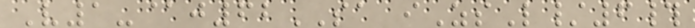V1-@j62SA iZsL/6#
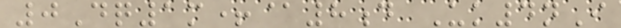0Dq1m+@8d Uk4nI
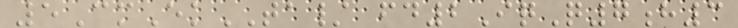5CmEkTA/ fd2IqQ7h3
